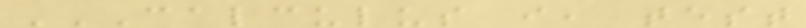CALCULUS I, TEST
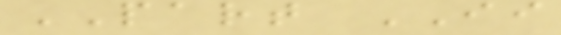PART II
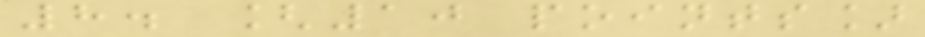8. [10 points]
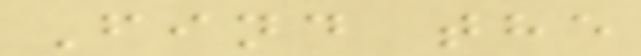Find the
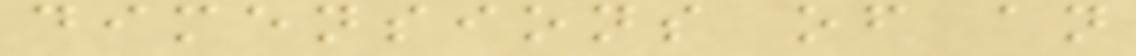dimensions of an
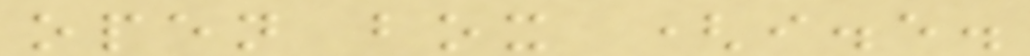open box (i.e.
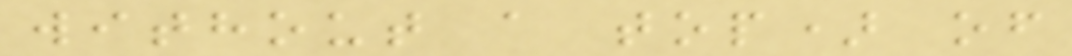without a top) of
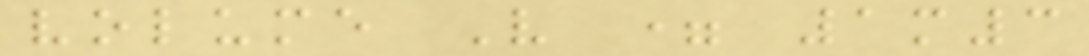volume V = 1m3
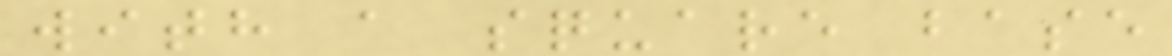with a square base
